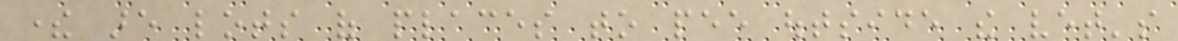there are lots of places to pee outside the vet's
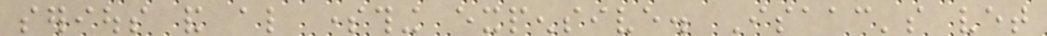serious and also something expensive. Isaac's vet
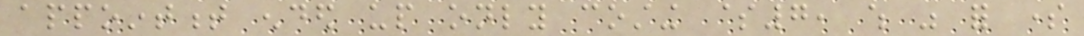appointment ended up only costing $7, which was for some
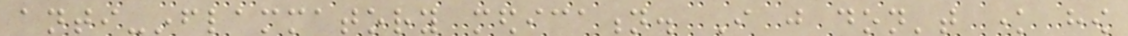anti-inflammatory medication. I just don't know how
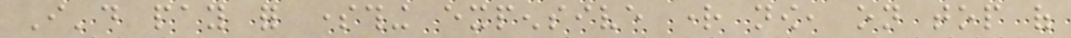I'd pay for something expensive right now, on top of
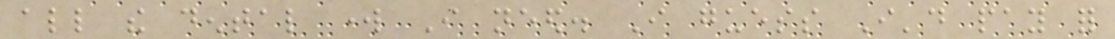all the dental work I need. I guess I'd pay for
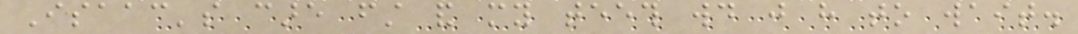Isaac's care first and my teeth would just have to wait.
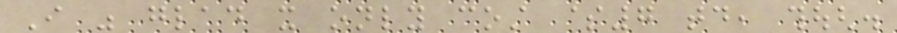I was glad it only cost $7 today, though.
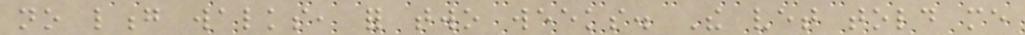no long walks, for two weeks. The vet told me
